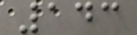143
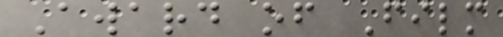Award of Film
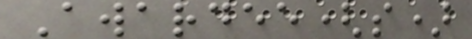Awardee(s)
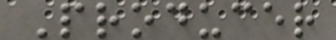Producer
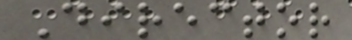Director
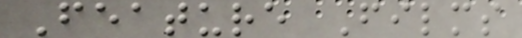Feature Films
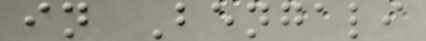in Bengali
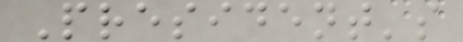President's
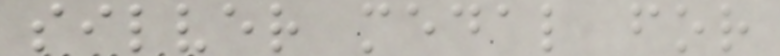silver medal for
